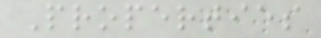Properties
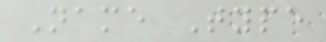Name Type
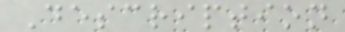Description
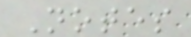Notes
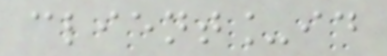client_id
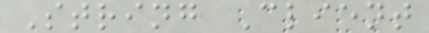String Client
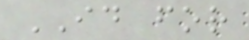ID for
